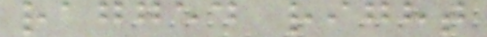ragged right
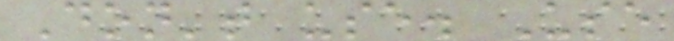Don't use. Use
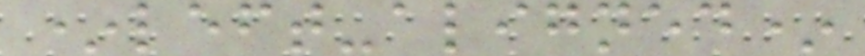*left-aligned*
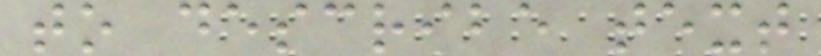to describe text
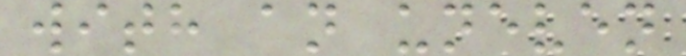with an uneven
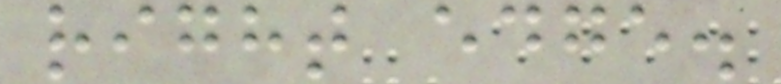right edge.
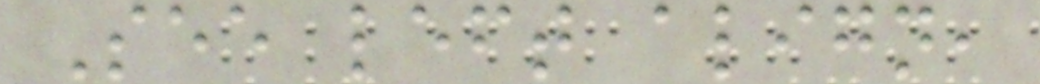See left align,
